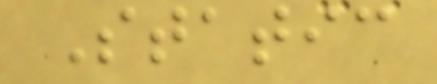Static
